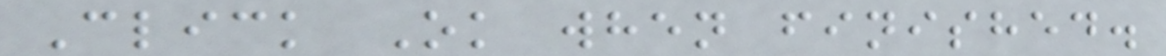Click Ok when finished.
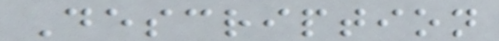Description
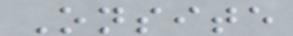Onsite
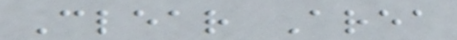Clear Area
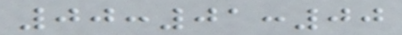00:01:00
